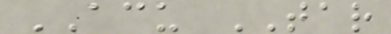ACU TAR
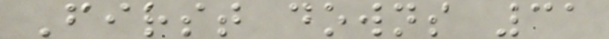First downs 31
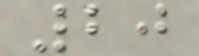20
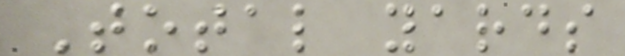Total yards
